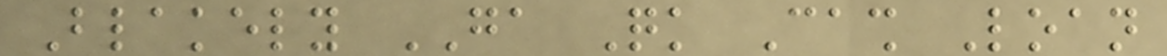Blakely GA Quick Cash Loan
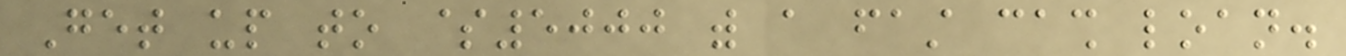Get up to $5000 with a fast cash loan.
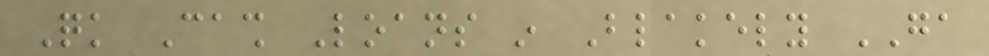Quick Cash Loans in Blakely GA
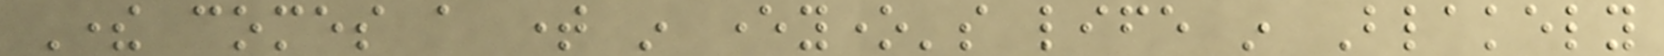There comes a time in everyone's life in Blakely
